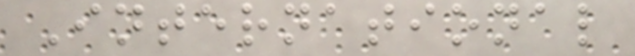International
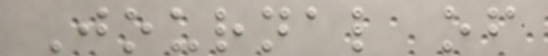Journal of
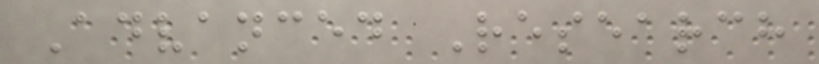Advanced Research
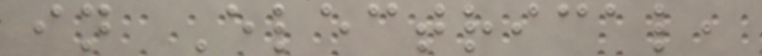in Electrical,
